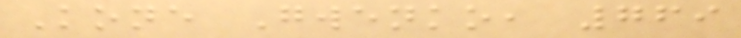Kone Gwenko, 769
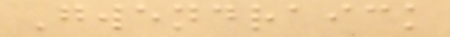Gwendraick
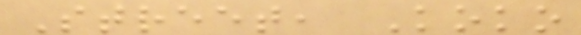Street, Koko
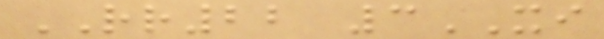RR22 3XI
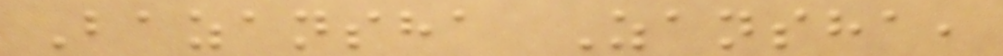Bazansha Zansha,
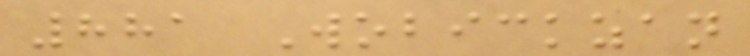881 Wobickzan
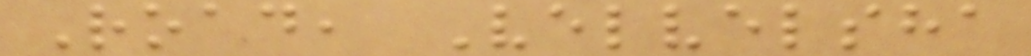Road, Velvelsha
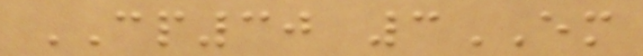CP30 3EM
